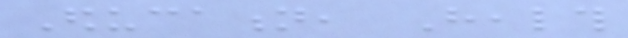Education, Health
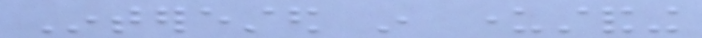Interested in understanding
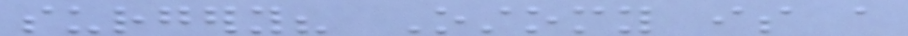surgery? Ostomy is a
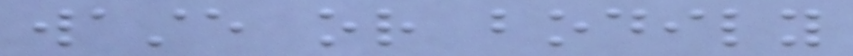waste or bodily
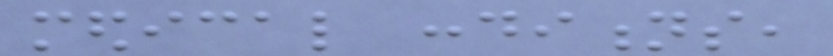medical conditions,
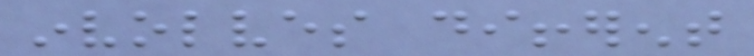involves different
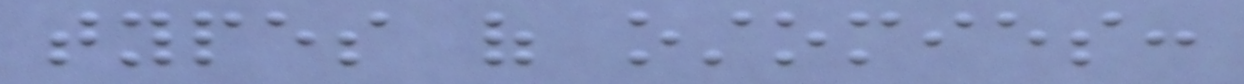types of ostomies:
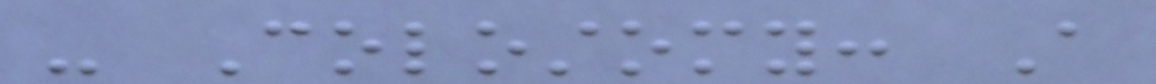- Colostomy: A
